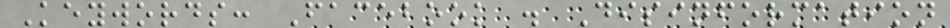Keywords: Facebook . Disinformation
